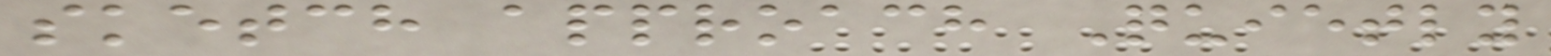sketch approach Quietly
